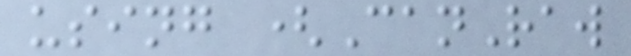using (CanRaw
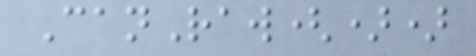CanRaw())
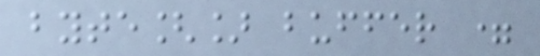byte[] buffer =
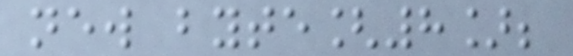new byte[8];
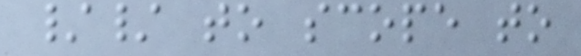// to scope to
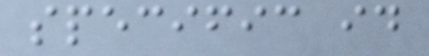specific id
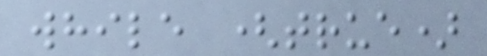while (true)
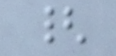{
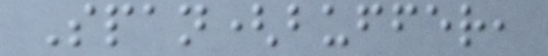Span(buffer,
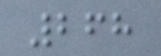268
